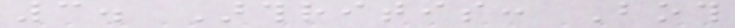3. Arthritis: Both
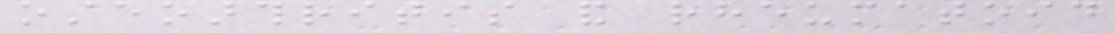osteoarthritis and rheumatoid
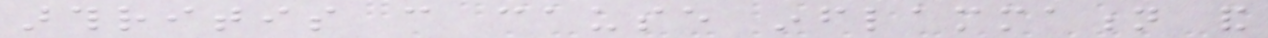arthritis can cause inflammation and
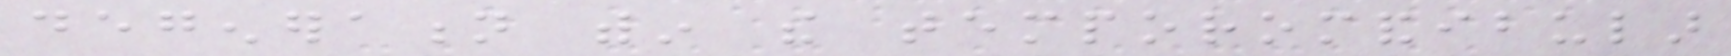degeneration within the temporomandibular
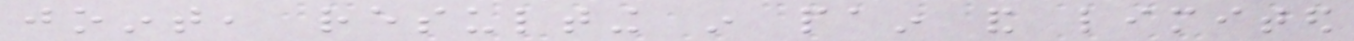joint, resulting in pain and limited
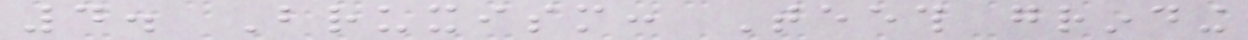4. Bruxism: Teeth grinding
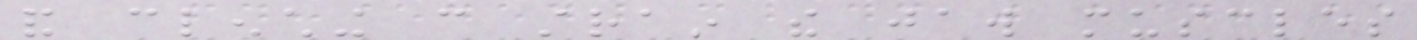and clenching can strain the jaw muscles
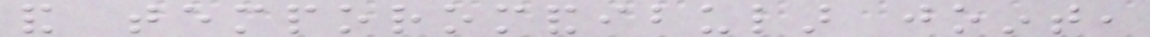and temporomandibular joint,
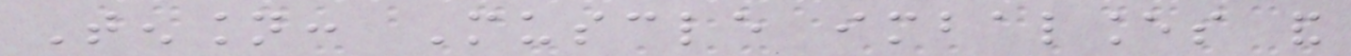Tension: Muscle imbalances and
